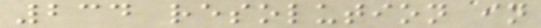234 resolution in
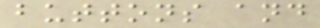buttons and
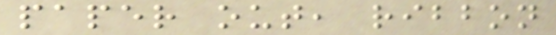paper out, ribbon
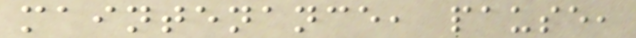maintenance, pause,
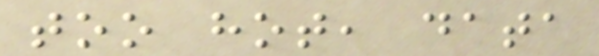too hot, data
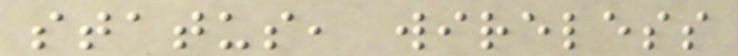status, wireless
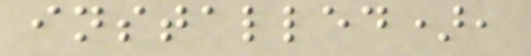installed),
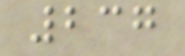237
